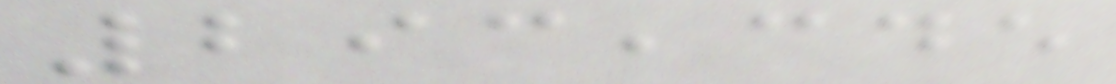293,345
